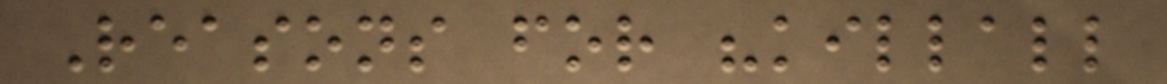Reasons for "killall
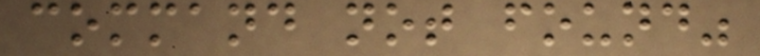command not found"
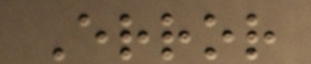Error
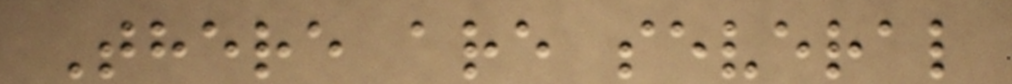There are several
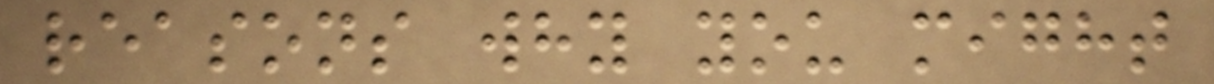reasons why you might
